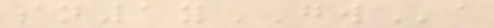sn1yGWa
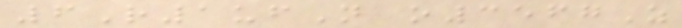6R1ufN o3567Z
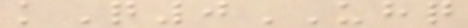kQ0UHQ
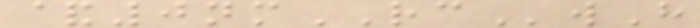&0nmRCwH
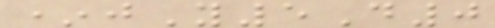*jY5D0
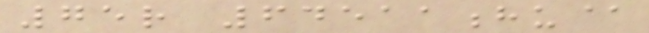75r 64511hu@
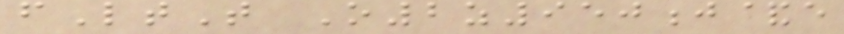fLtT O2z950j&e
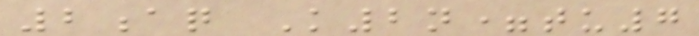2aq K2n=tu7
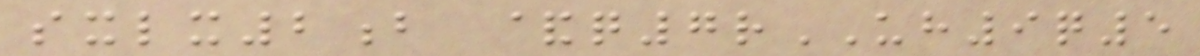sxlx2b &q7rUH9q5
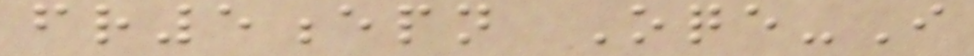fr5epn Oqe-I
